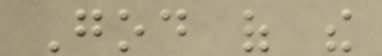God of the
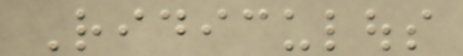Ridiculous
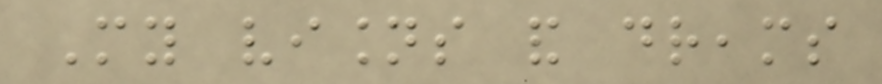My visions and dreams
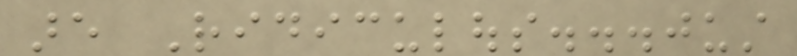are Ridiculous...just
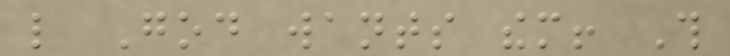like God wants them! This
